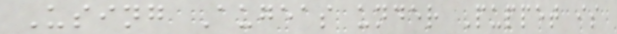Using Augeas under Puppet is
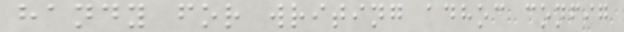handy for writing adhoc config
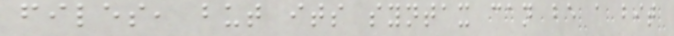files, but its syntax can be a bit
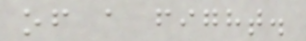of a fight.
